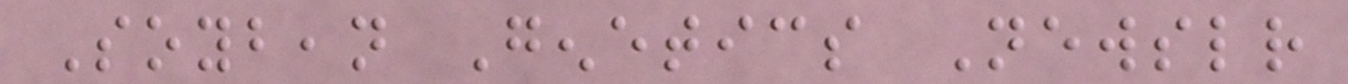Soybean Genetics Newsletter
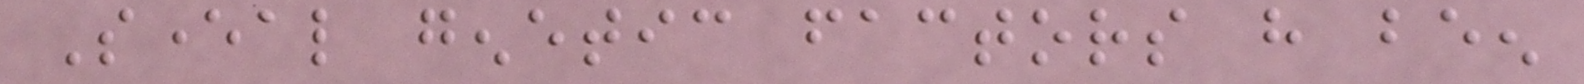Several genetic factors have been
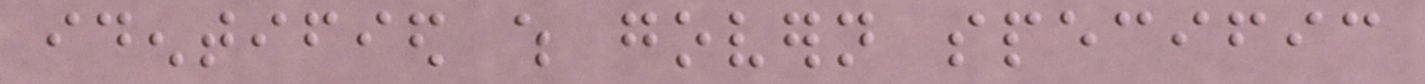identified which govern specific
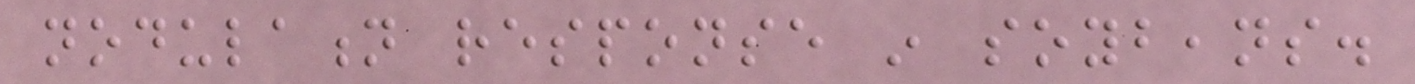nodulation response in soybeans.
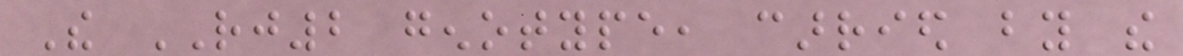The RJ2 genotype, carried by the
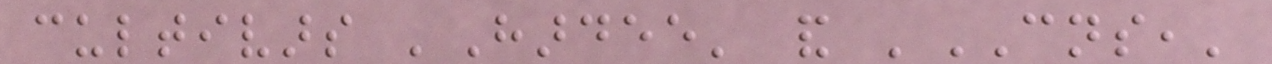cultivars 'Hardee' and 'CNS,'
